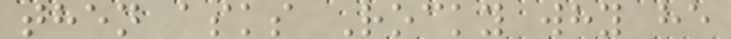then asks Rocky why he
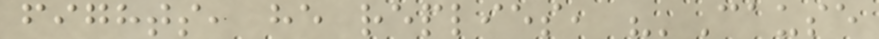fights, he replies, "'Cause
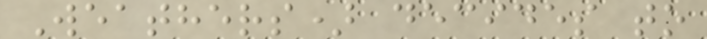Weathers) decides to
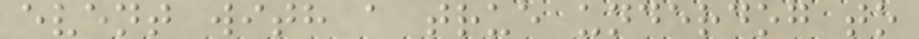event with a true underdog to
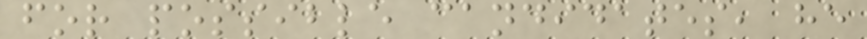for possible candidates, he
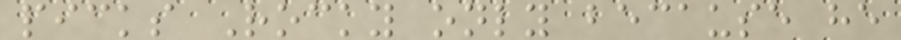picks Rocky only because he
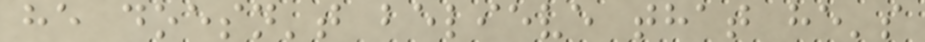he doesn't believe that he's
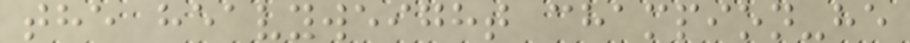the heavyweight champion-he
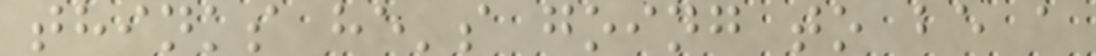thinks he's going to be a
